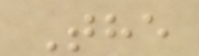The
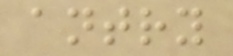antry
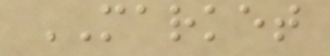MARKET
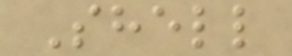Shell
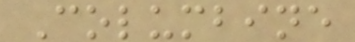Columbine
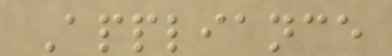Appliance
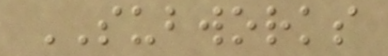SUBWORKS
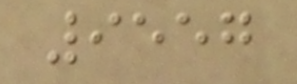9557
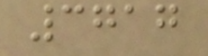3717
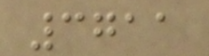3711
